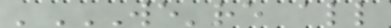'WE'RE ALL
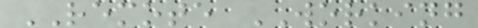REMOTE WORKING
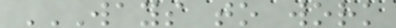WAYS TO WORK
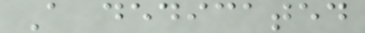A dedicated
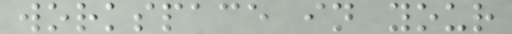workspace in your
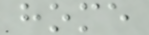home
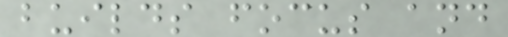builds focus and
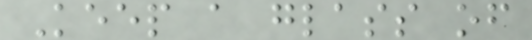Keep a glass of
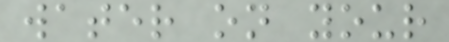water on your
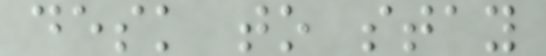desk to stay
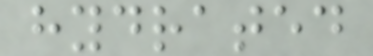hydrated
